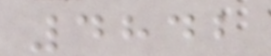4842
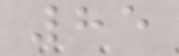85
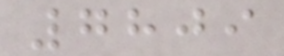7809
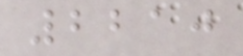2210
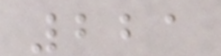221
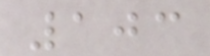103
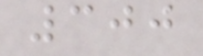300
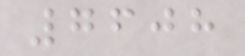7608
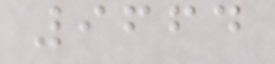9664
